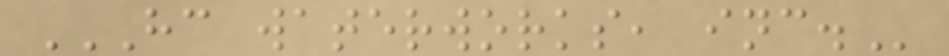HC WATERWORKS, INC.
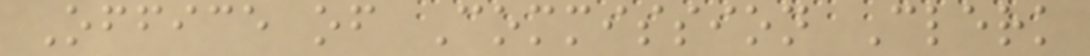Office of Commission Clerk
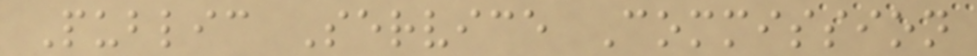Public Service Commission
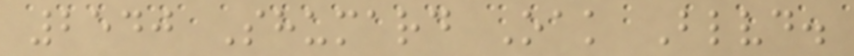2540 Shumard Oak Blvd.
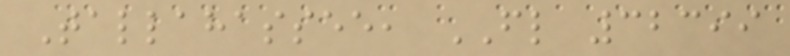Tallahassee, FL 32399
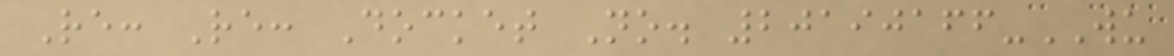Re: Re: Docket No. 20190166-WU
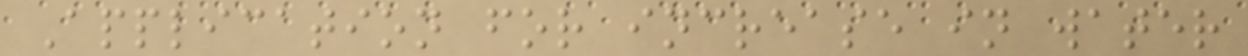Application for increase in water
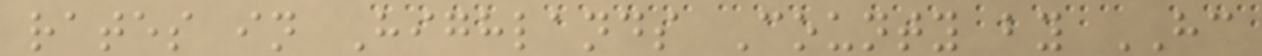rates in Highlands County by HC
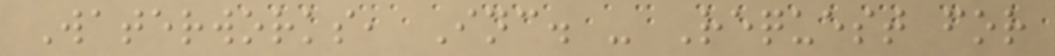Waterworks, Inc. - Request for
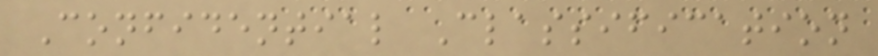Confidential Classification
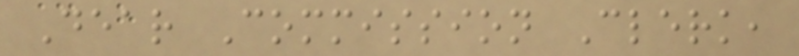Dear Commission Clerk,
